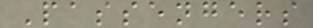Passengers
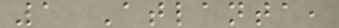1 Atlanta,
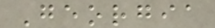Georgia
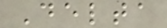Delta
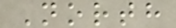North
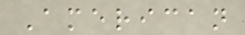American
